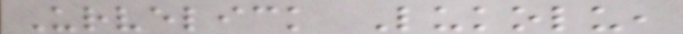Urvelick Lukolu,
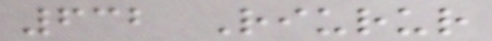632 Riurur
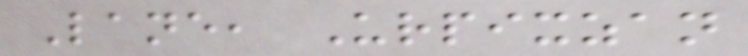Lane, Urpixzan
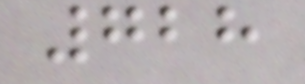728
